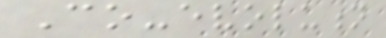Co-evolution
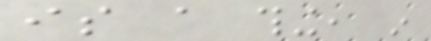is a thing, in
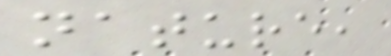nature,
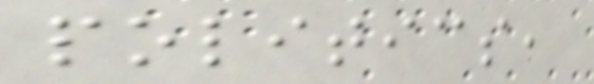politics,
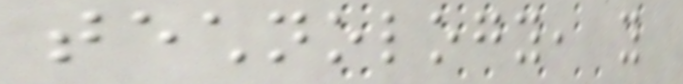technology, you
